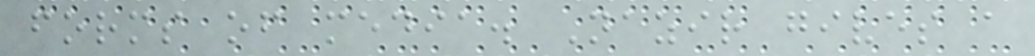forms of media. Nazir gives a
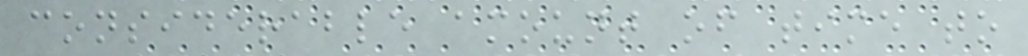considerable amount of time to
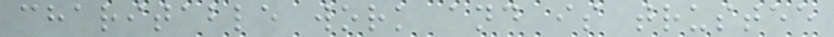charitable work and is trustee
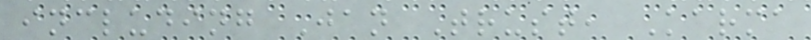including Jan Trust, Karma
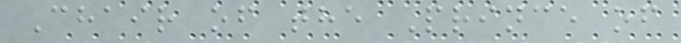Chair of the Prince of
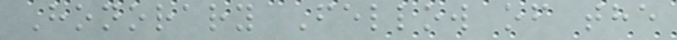Honorary Fellow of the
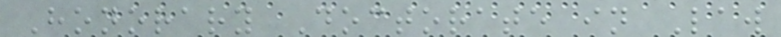Honorary Doctorate in Law
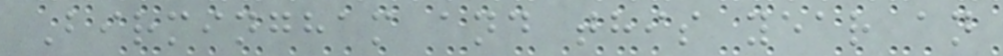Birmingham and this year an
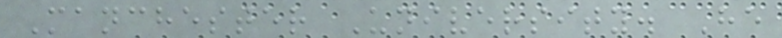Manchester University. He
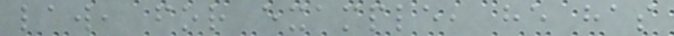law, for example, he has
